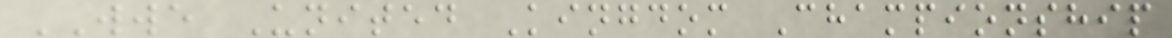WWE United Kingdom Championship
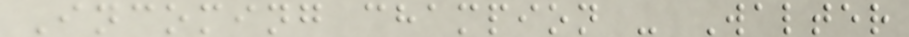Incoming champion - Walter
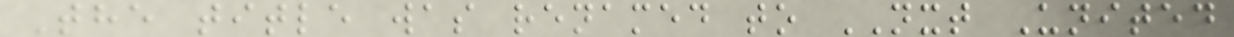The title was renamed to NXT United
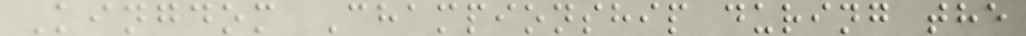Kingdom Championship during the
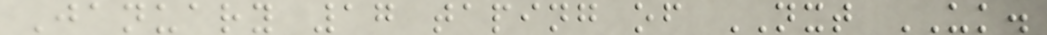January 17 taping of NXT UK.
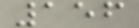156
